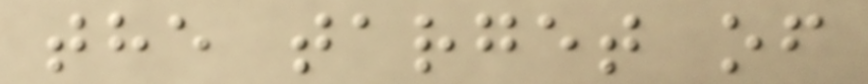the target of
